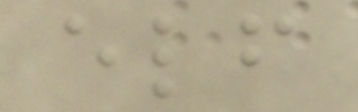elf
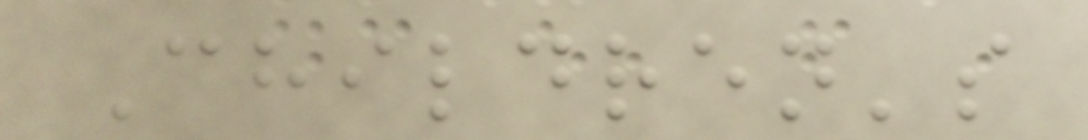Children's
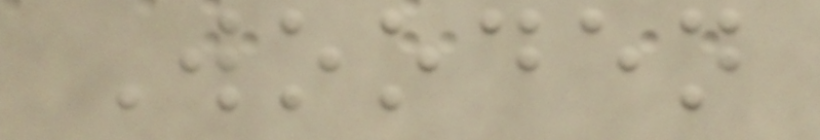Wooden
